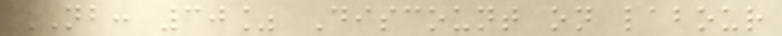NB: 30% Discount on labour
